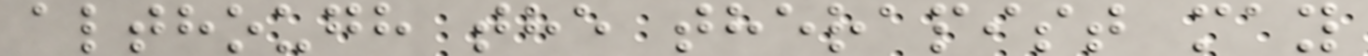although the therapist may
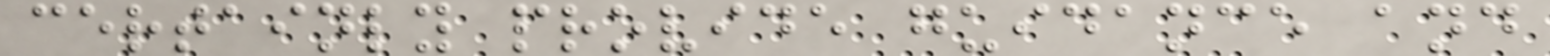certainly provide guidance and
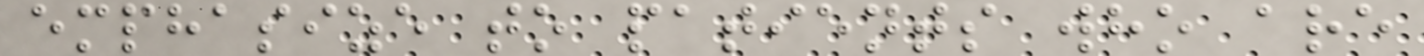emphasize to patients who are
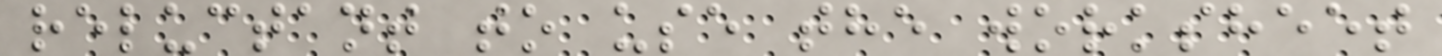reluctant to use the worksheet
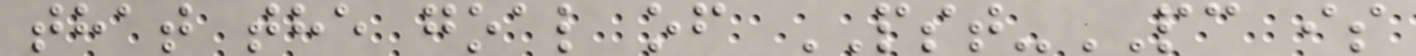that the goal of PST-PC is
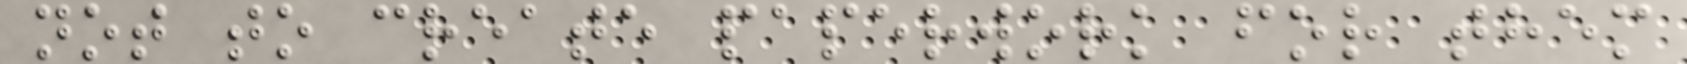not to create paperwork for them
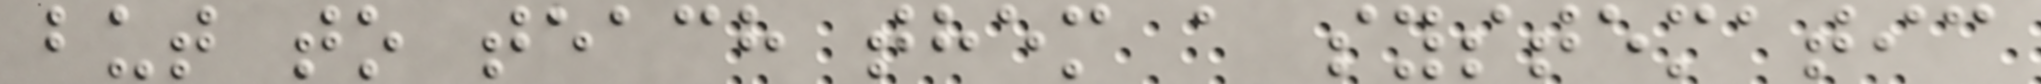but to teach them a systematic
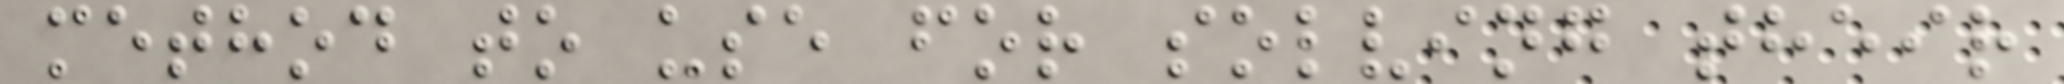method to use for solving their
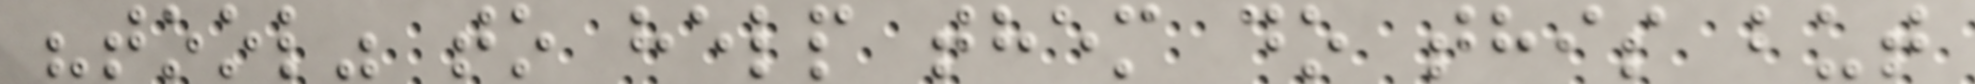"tool" to help them do this but
